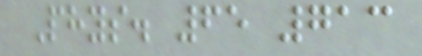Phys. 65 713
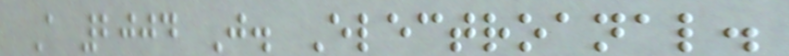A 2004 J. Electroanal.
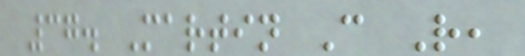37. Martin C R,
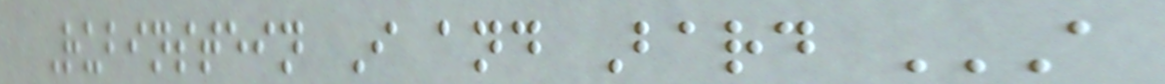Rubinstein I and Bard A
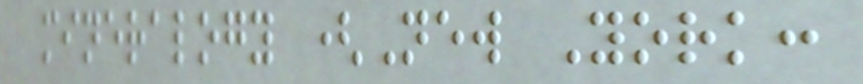mineralogy (New York:
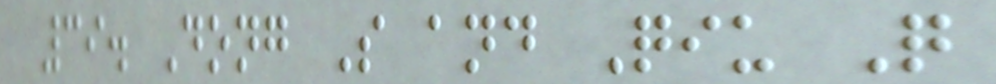39. Dong S and Qiu Q
